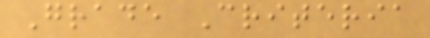Grade Criteria
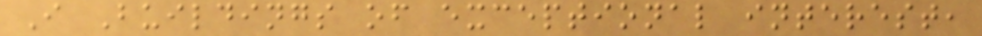I Buildings of exceptional interest,
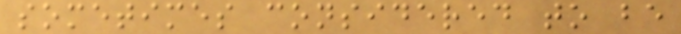sometimes considered to be
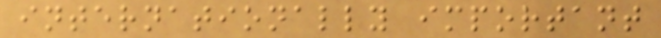internationally important
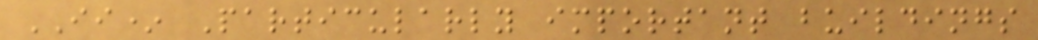II* Particularly important buildings
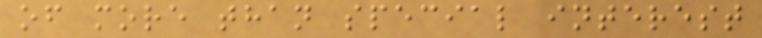of more than special interest
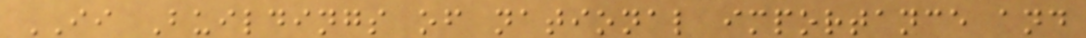II Buildings of national importance and
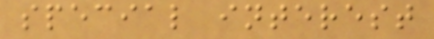special interest
